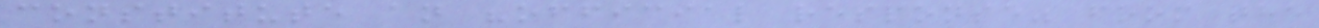constitute an "official response" from the
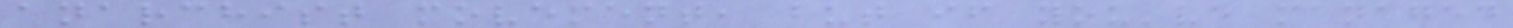anarchist movement, but if you've managed
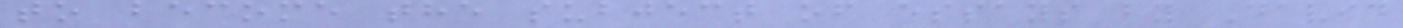to become the subject of essays by David
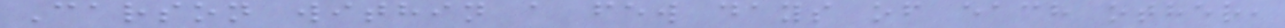Carson within a few days of each other,
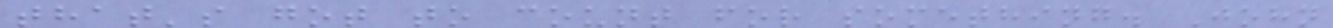that's got to count for something. John
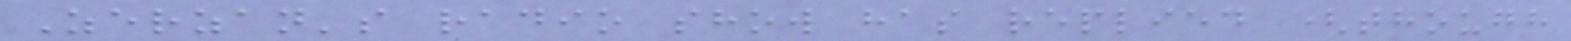Zerzan's radio show has replied (though
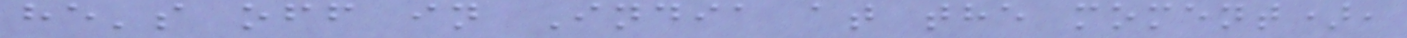he's off in India at the moment),
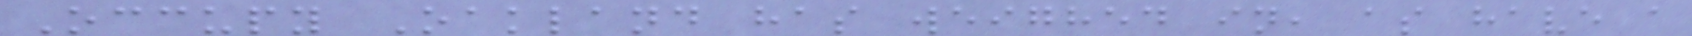Occupy Oakland has weighed in, as have a
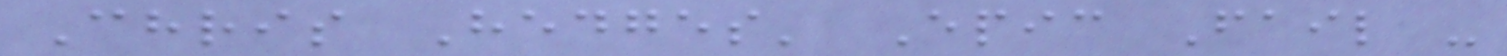Chris Hedges' Epic Fail -
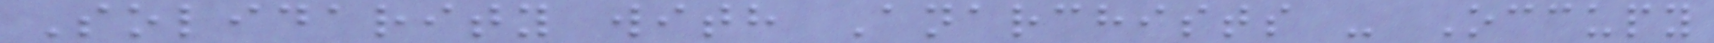Solidarity with Anarchists - Occupy
